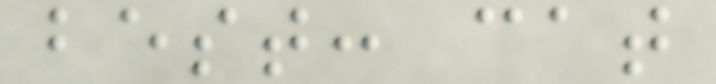best: cat
